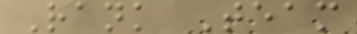Rank Team
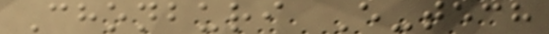Chonburi E-tech
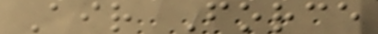Air Force
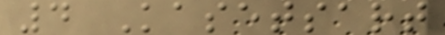4 Kasetsart
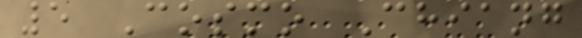5 Cosmo Chiang
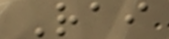Rai
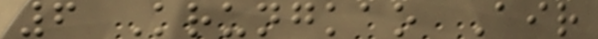6 Krungkao Air
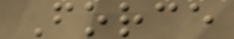Force
